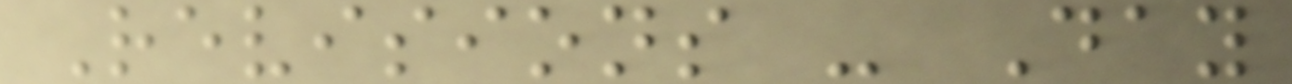Revisions - Day
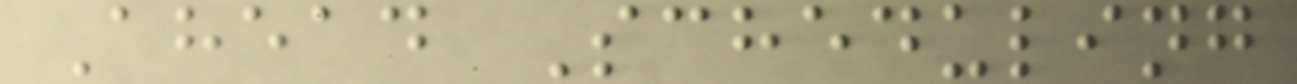Ahead Scheduling
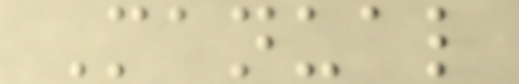Manual
